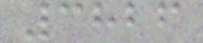3826
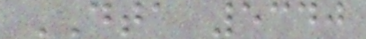DTA 5340
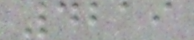4219
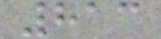813
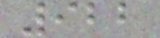922
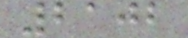2102
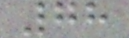78
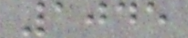1045
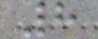8
